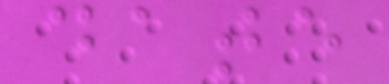date
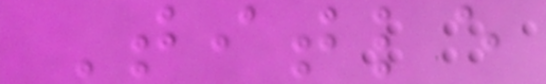Title
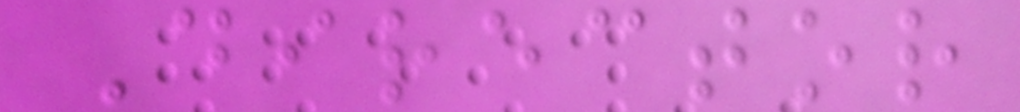Director
